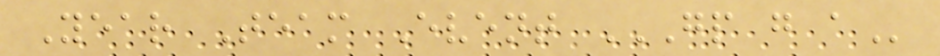Year Team Event GP G A
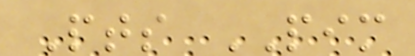Pts PIM
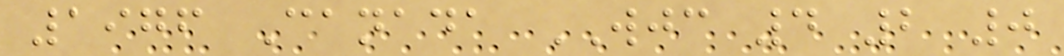1976 Canada WJC 4 2 0
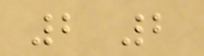2 2
